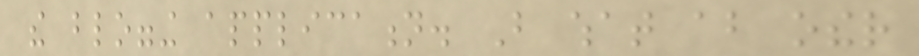the blogging application. But what about other
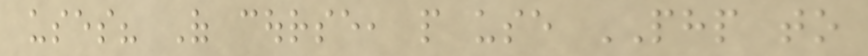uses? Of course, people use PHP to
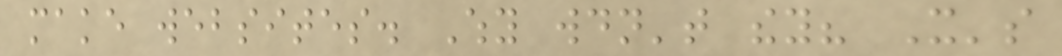make websites. Why wouldn't they? It's
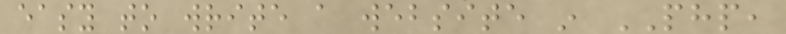easy to write a website in PHP,
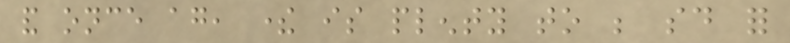and once again, there is plenty to be said for
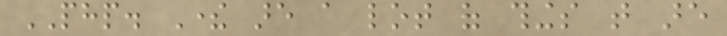PHP. There are a lot of things that are
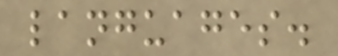languages.
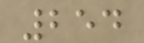254
